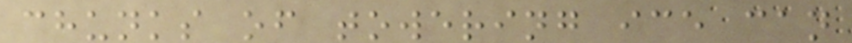chunks of towering ice can
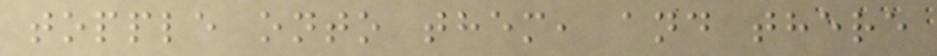topple onto them, and there
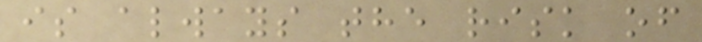is always the risk of
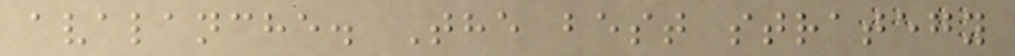avalanche. The best strategy
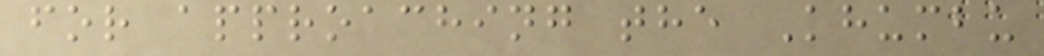for approaching the Khumbu
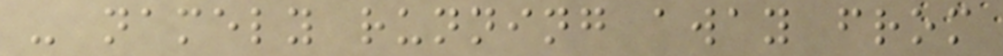- namely running away from
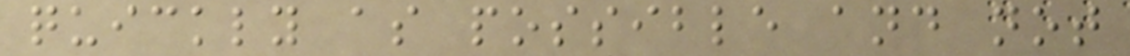quickly as possible and not
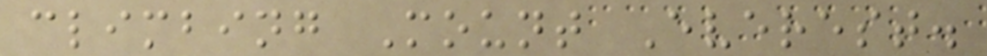climbing Mount Everest.
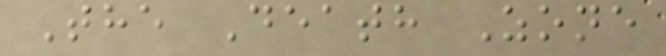The Death Zone
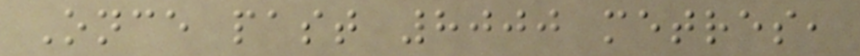Once past 8000 metres,
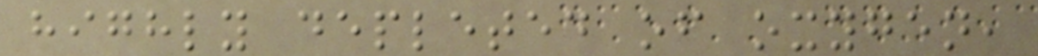highly depleted of oxygen,
